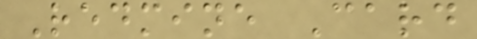Redmine Card
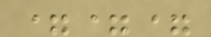===
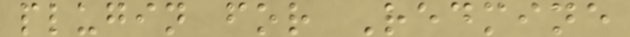plugin for Redmine
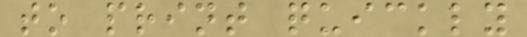to print quickly
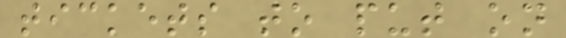tickets to put on
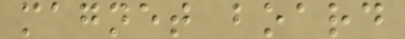magnet board
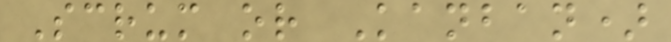Scrum or Kanban)
